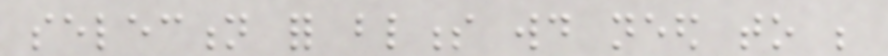selection for blindness would need to be
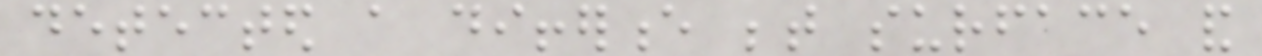detected a difference between surface and
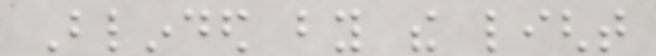Blinded by the light
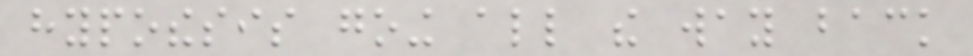hypothesis going all the way back
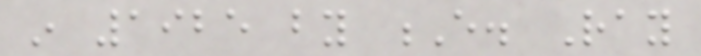in 1925 by E. Ray
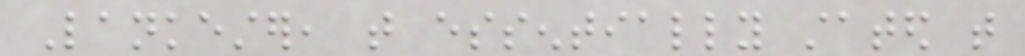Lankester, that essentially stated that
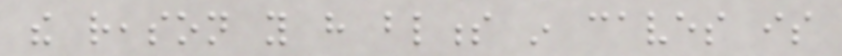the reason you have blindness in caves is
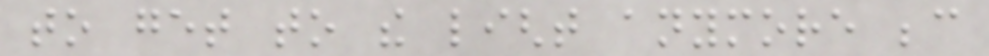to get to the light anymore because
